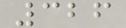326
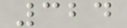324
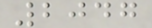2047
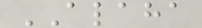ALAHA
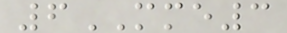6MME3
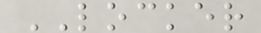LOCKER
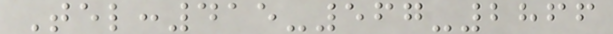Tel:415-567-2866
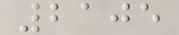2105
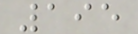195
